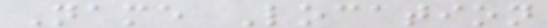Name Location
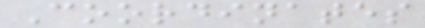Coordinates
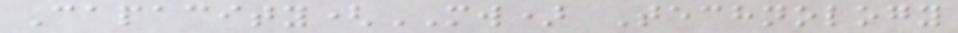Capacity(MW) Technology
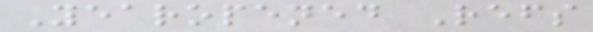Yearopened Refs
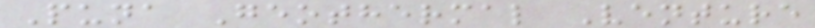Puna Geothermal Venture
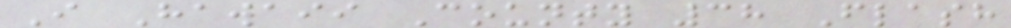I Hawaii County 38 Flash
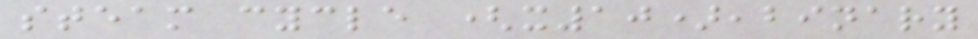steam cycle (x10),binary
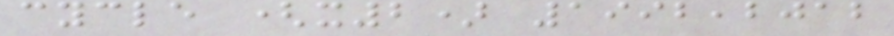cycle (x2) 1992,2012
